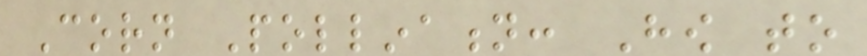Corn Pollination: How to
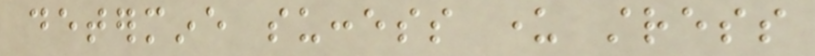determine success under stress
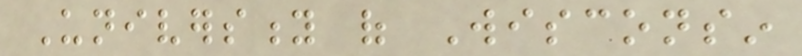University of Wisconsin
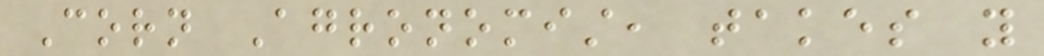Corn Agronomist, takes you
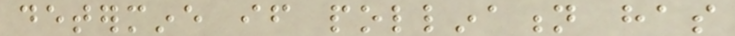determine if pollination has
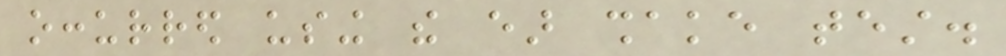occurred using the ear shake test.
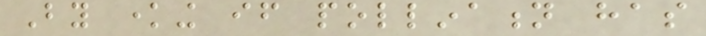By knowing if pollination has
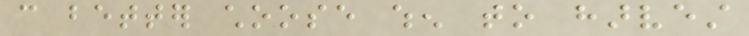can better choose when to harvest
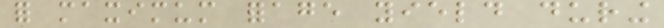for maximum forage yield during
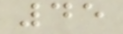45
